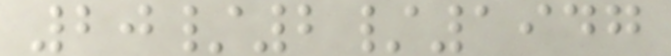20/2/1947
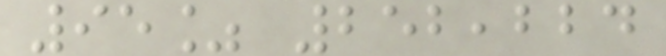95% 252,224
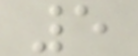5
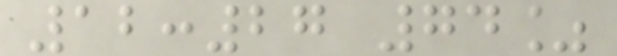12:27 74%
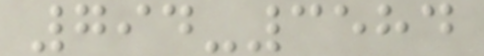794-3584
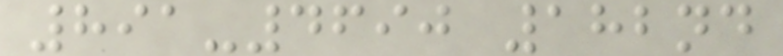891-4690 182nd
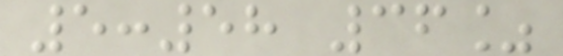5:58 36%
